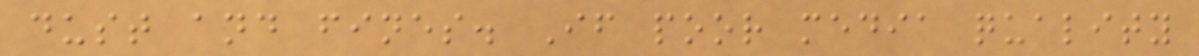dust and fines. If poor media quality
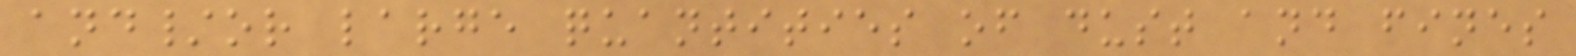and/or large quantities of dust and fines
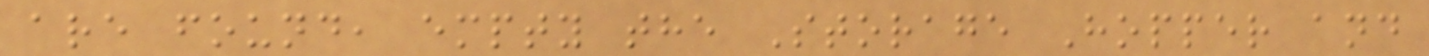are found, empty the Storage Hopper and
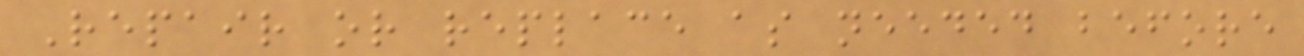Repair or replace as needed before
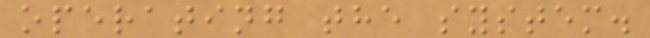operating the system.
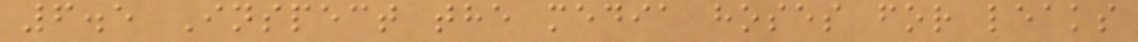6.5 Inspect the media hoses for leaks
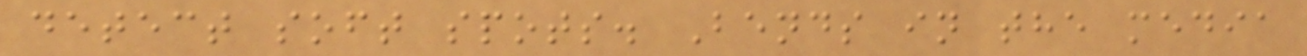detect soft spots. Bends in the media
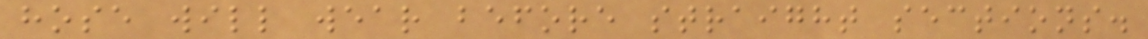hose will wear before straight sections.
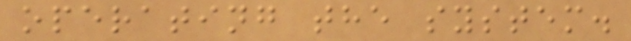operating the system.
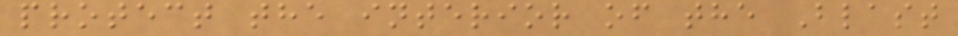protect the interior of the Blast
